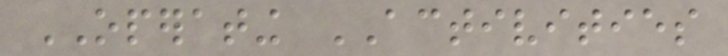OPERATING ACTIVITIES
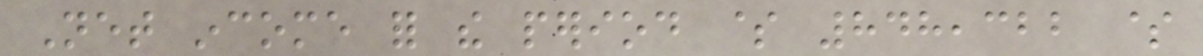Net income for the period $ 848,322 $
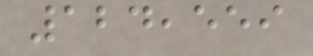124,559
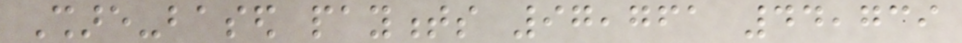Share-based payments 97,761 44,739
